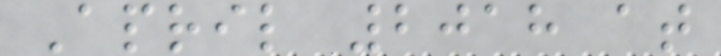April 2018 at
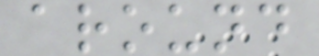around
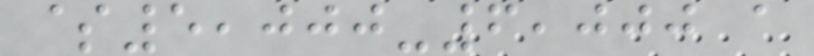$5,000-6,000 a
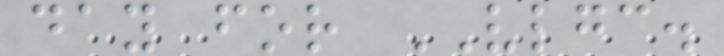day for VLGC.
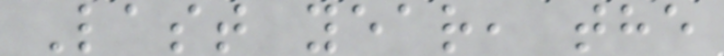Last year, the
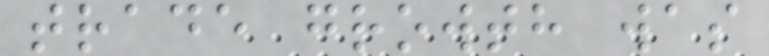trade growth was
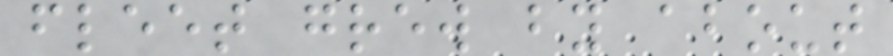fleet grew by about
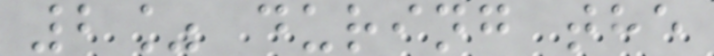2% during the
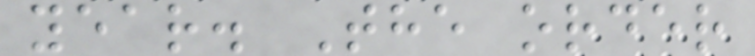year. The order
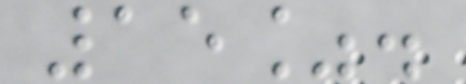15%.
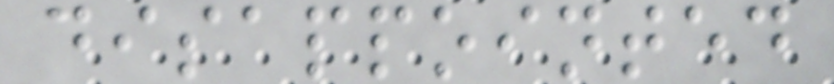disappointed
